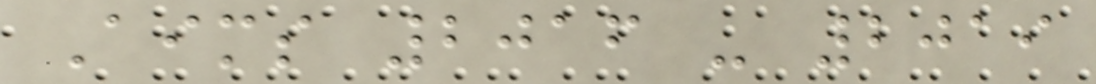Aims 2016 - 2019
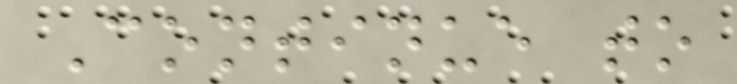Continue to
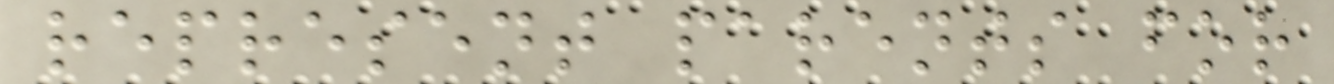represent parents for
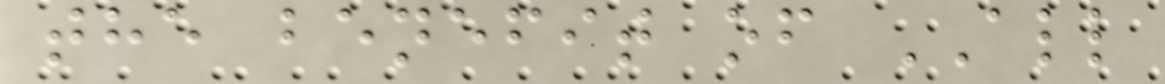the benefit of ALL
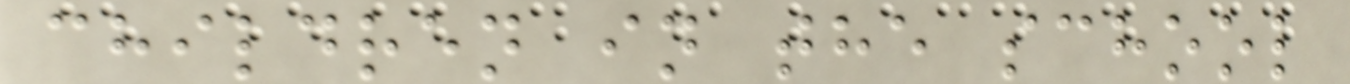children in the school
